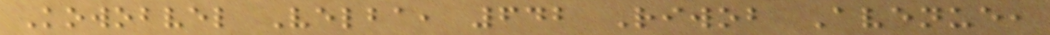Kowobvel Velba, 642 Riwob Avenue,
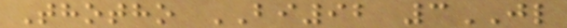Thotho BI92 3JL
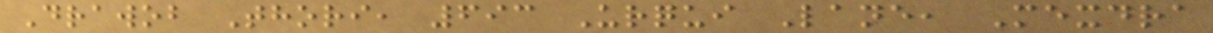Drawob Thori, 693 Urqui Lane, Mexdra
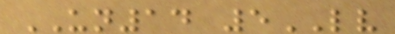UN14 5LV
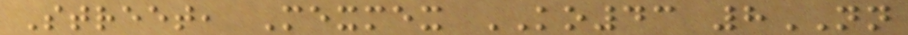Street, Mexmex KO43 8NN
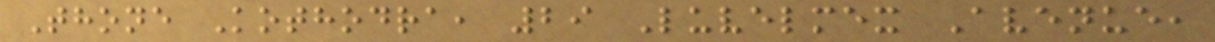Thone Kothodra, 29 Luvelmex Avenue,
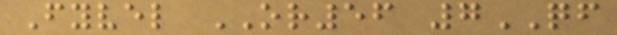Fyvel OR56 7QF
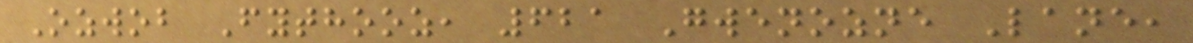Ozwob Fythooz, 621 Gwenozne Lane,
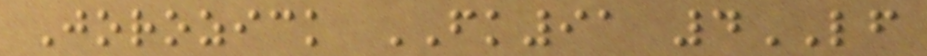Jorozick FK91 4LF
